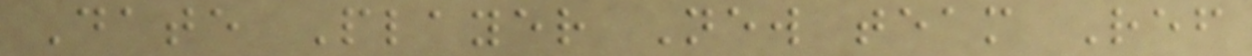Date Player New team Ref
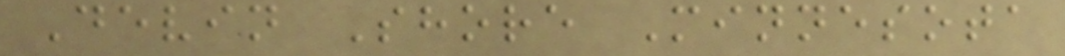Devin Shore Minnesota
